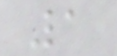1
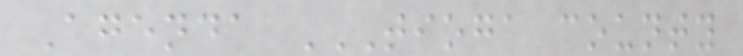Agenda TIOGA COUNTY
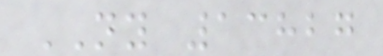NY 13827
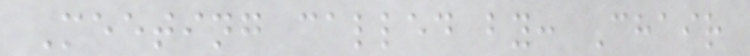Meeting called by: Chair
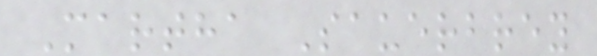Martha Sauerbrey
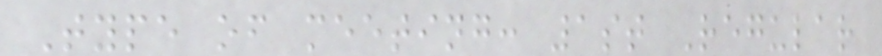Type of meeting: 1st Regular
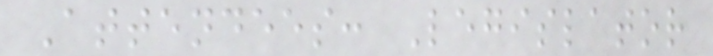Attendees: Legislator
